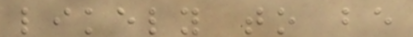likely to be
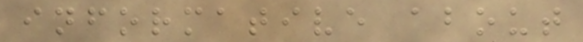informative about
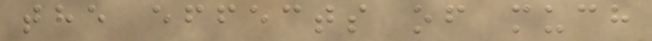the effects of much
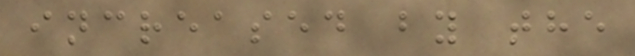increased by the
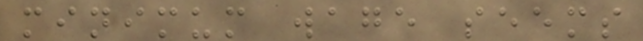minimum wage seems
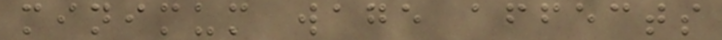minimum wage affects
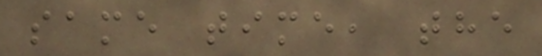same time, the
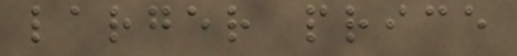larger price
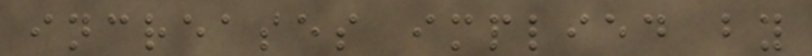increases implied by
